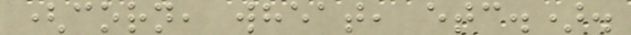(corn, wheat, etc.).
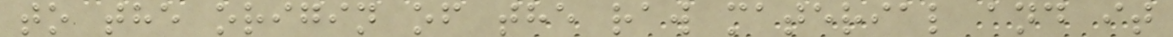to the origin of the raw material and it
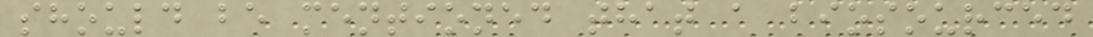should be mentioned that a biosourced
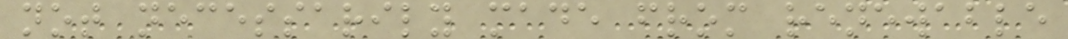not necessarily made from renewable
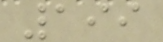199
